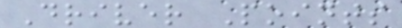Driver Points
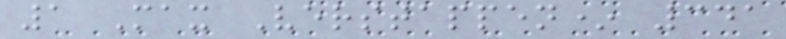1 Max Verstappen* 341
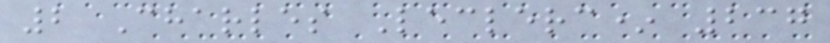2 Charles Leclerc* 237
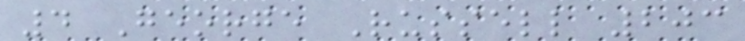4 George Russell 203
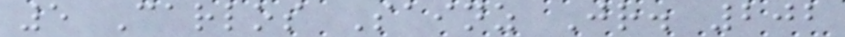5 Carlos Sainz Jr. 202
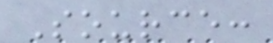Source:
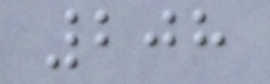208
